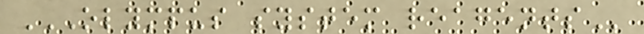OLYMPUS SYSTEM REAGENTS
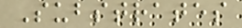Substrates
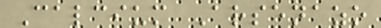Calcium Arsenazo
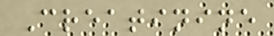Creatinine
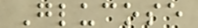Glucose
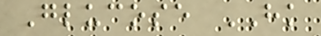Glucose HK
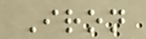Iron
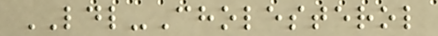LDL-Cholesterol
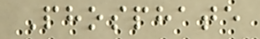Phosphate
